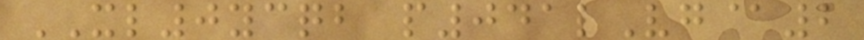XL0ycqb p041lVg@2
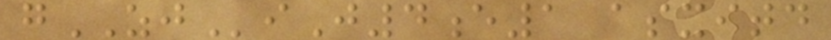gZJiJ4e1 asxitd
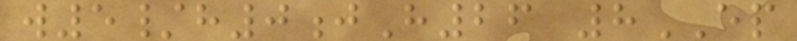w5/h0jH26 8EP
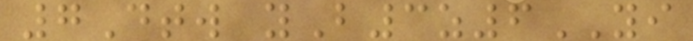7Dtw yB3z6YI
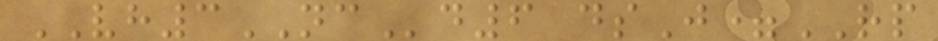VH3NCd6 dsJ=RP
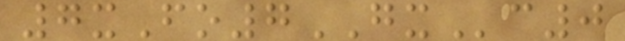7xFo7GXc0
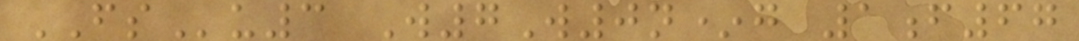FSu3 W7W0n*g 1f67
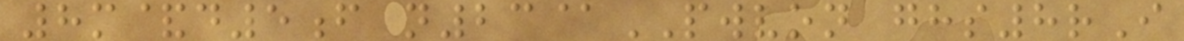8m&d5f n23@PWVON ghs8rI
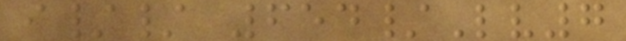i// 654/Lv7
